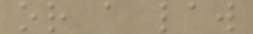or a law
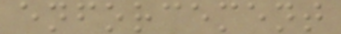enforcement
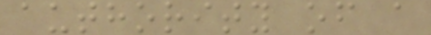authority of a
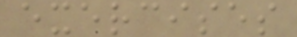exercises
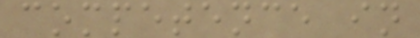competence in
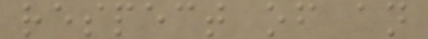respect of an
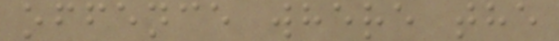offence where the
